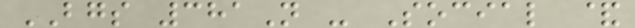BGS 381N - Social &
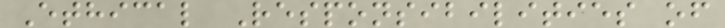Ethical Responsibilities of
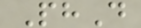PhD
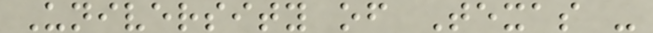University of Texas -
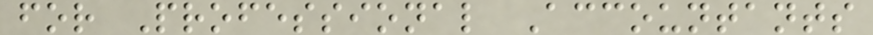for Professional Accountants
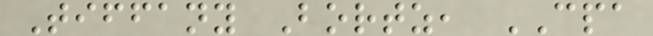Tiffany Bortz, CPA
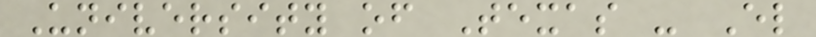University of Texas - El
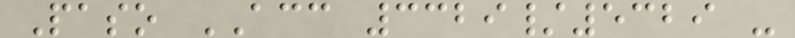Paso ACC 3329/5329 -
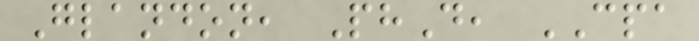Glandon, PhD, CPA
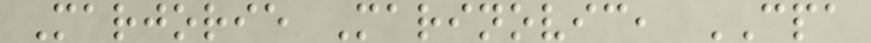Marjorie Marinovic, CPA
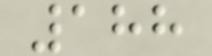188
